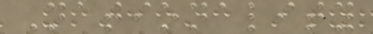Nationality
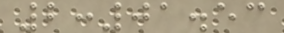2:01.53
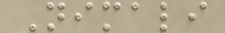Nimali
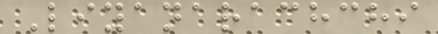Liyanarachchi
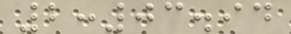2:03.94
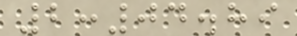2:04.89
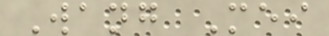Wang Mei
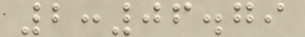2:06.79
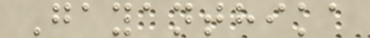Gayanthika
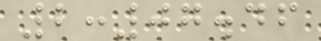2:07.46
